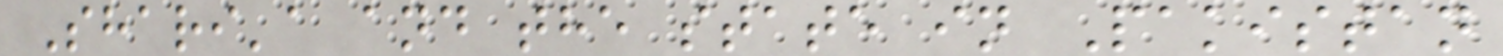Shari'a and the state in Pakistan
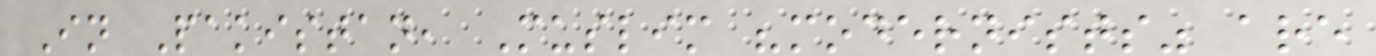In Pakistan, Muslim "modernists" are
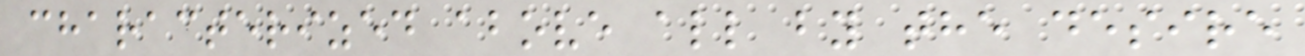characterized above all by the desire
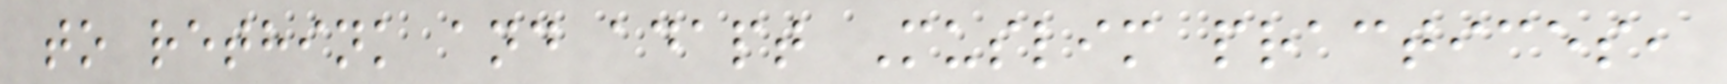to rethink and adapt Muslim practices,
